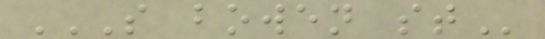S BOWEN ST
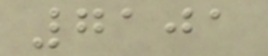7101
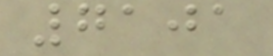7101
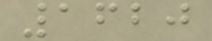1620
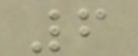6
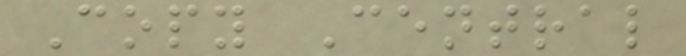Copy Central
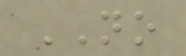NO
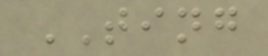TING
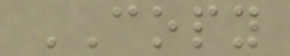COPY
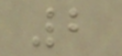2
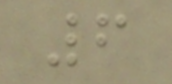6
